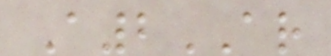A2AR
